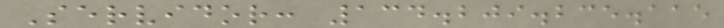Servidor: 134.209.235.115
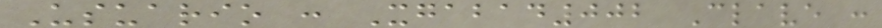Usuario : Xgabad002 Clave :
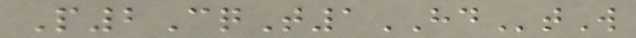P2CqT1HDtW
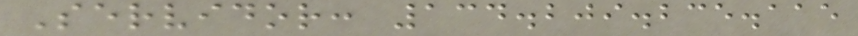Servidor: 134.209.235.115
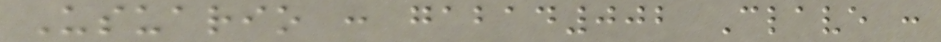Usuario : gabad002 Clave :
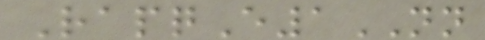RapqE1NN
